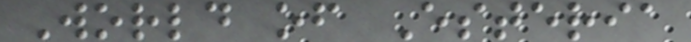World of Esteria
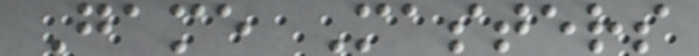Game Masters
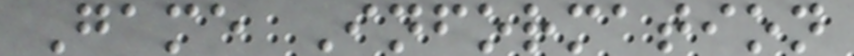Game Information
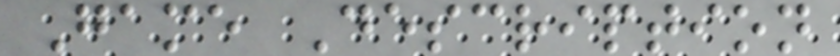Game Description
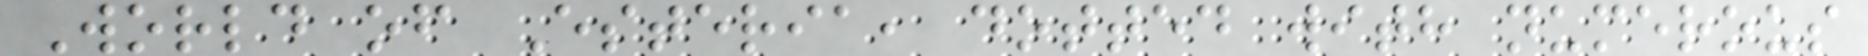World of Esteria, dotted with numerous
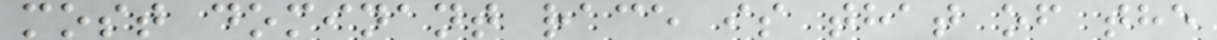most dominant race is that of the
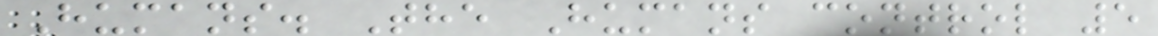Humans. The Humans control 5
